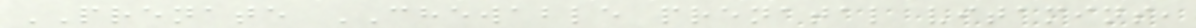PRENATE CHEWABLE prenatal vitamins,
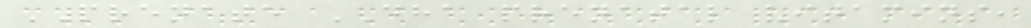PRENATE DHA prenatal vitamins,
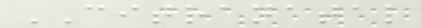CITRANATAL
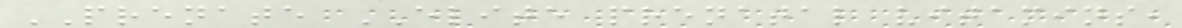PRENATE ELITE prenatal vitamins,
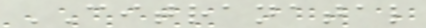CITRANATAL
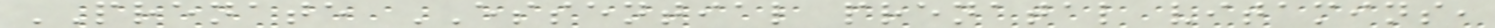PRENATE ESSENTIAL prenatal vitamins,
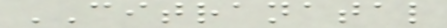CITRANATAL
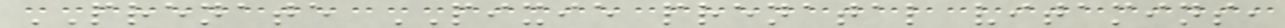PRENATE PIXIE prenatal vitamins,
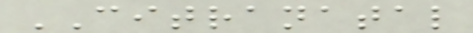CITRANATAL
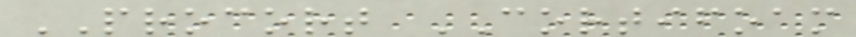PROCORT CORTIFOAM
